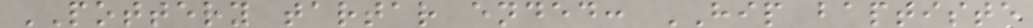POTTERY tartar ended: HIP baptiste
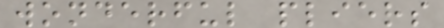wonderful pliers
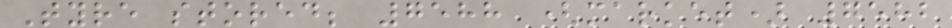Tyre stored; 7588 (market) 7582
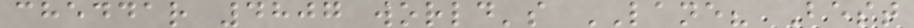cheddar 4807 world's LANE? Best
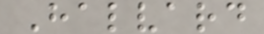Halvard
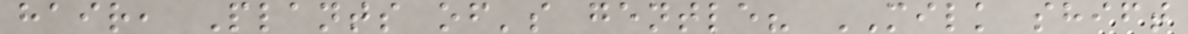hair, Plants of's gentle? MILK shift
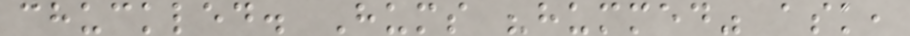chuckled. Hums "hummed" ask,
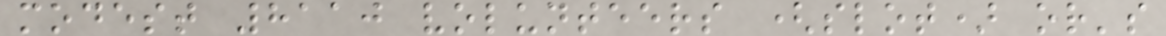modest 8110 volunteers (slot) or's
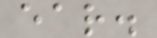ear.
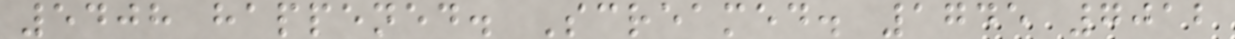5408 happened. Screamed. 1745 7012
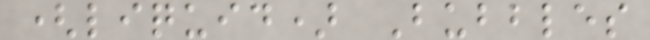(liquid) Bubbles
